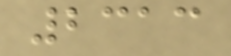2313
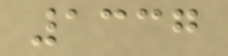1337
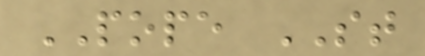POPE ST
